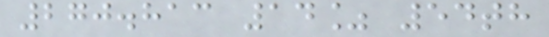270.813 14% 54th
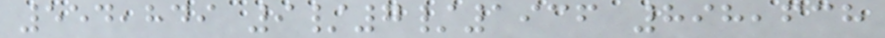554,849 9/7/1936 898,638
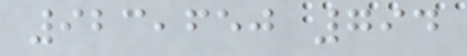923,650 794
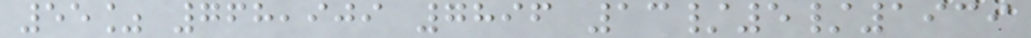55% 768,909 7896 13/5/1939
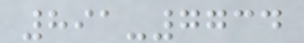891-7734
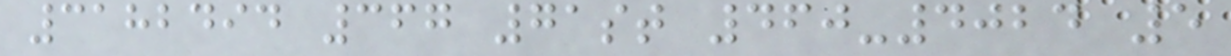3182494 367 71st 460-4024 5
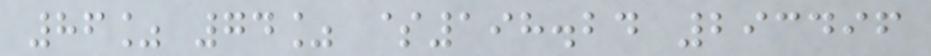86% 74% $198.24 293496
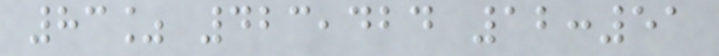83% 423,424 12:51
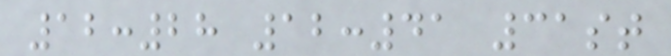12:28 12:41 31st
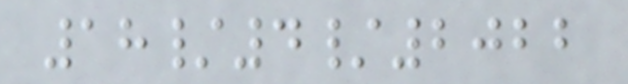18/4/2022
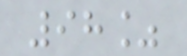98%
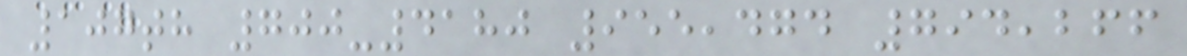107th 700-4180 955,474 794,266
